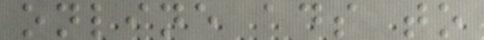online ads to
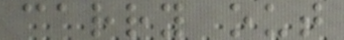carry out
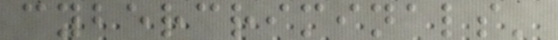cybercriminals'
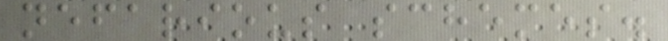nefarious schemes.
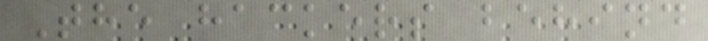The hackers behind
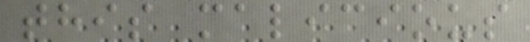this malicious
